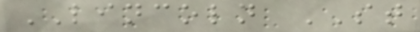LINCOLN ST
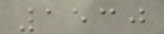1530
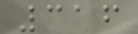316
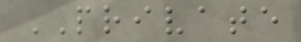PRIVATE
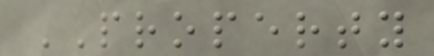PROPERTY
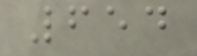654
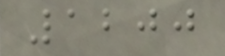1200
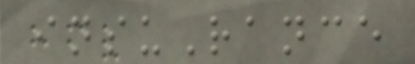insuRance
